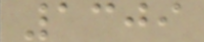1309
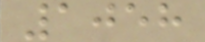1058
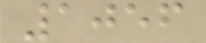1056
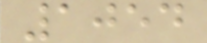1054
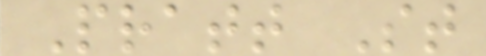Pratt St
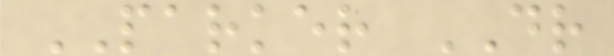PARKER DR
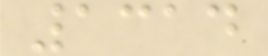1314
